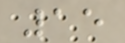15
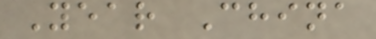Year China
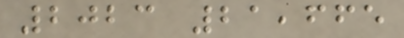2023 21,665
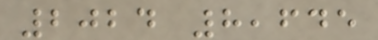2024 8,645
